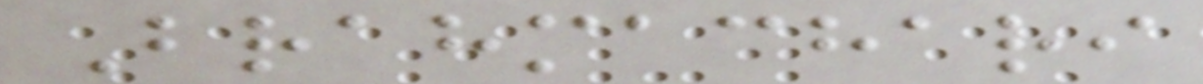Brahmachari
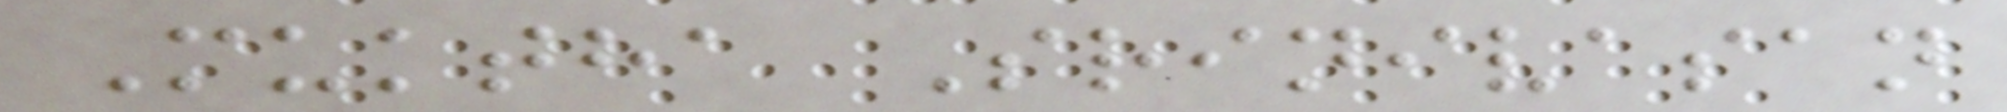Muktha Srinivasan
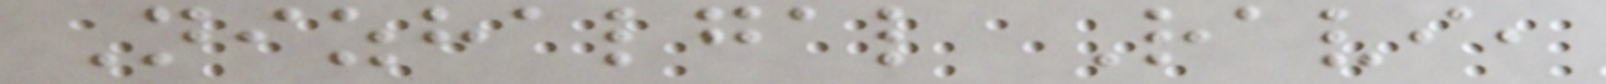Nizhalgal Ravi,
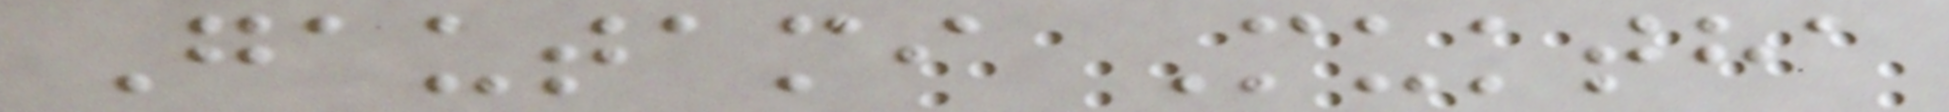Gautami Muktha
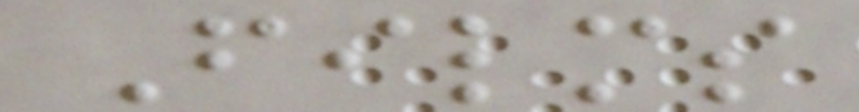Films
